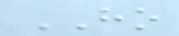HO
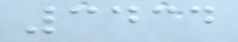3434
